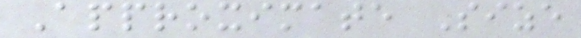Approximate Size
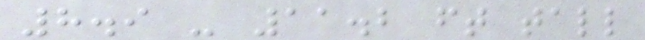8.9 - 11.2 ft tall
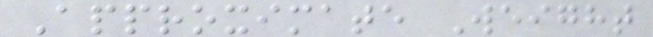Approximate Weight
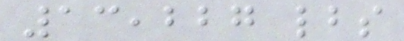13,227 lbs
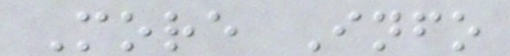More Info
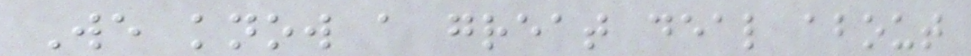We know a great deal about
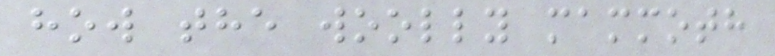how the woolly mammoth
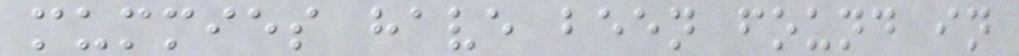mummies have been found in
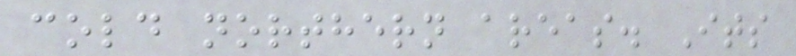cold northern areas. Its
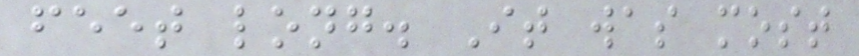feet long. It was most
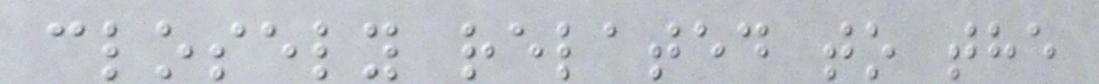closely related to the
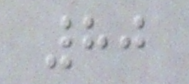80
